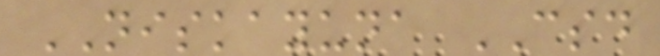NISKAYUNA CSD
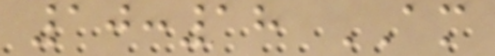10:18 AM
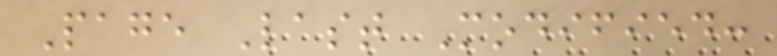Page Last Modified:
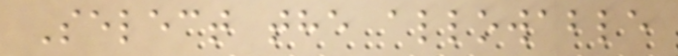Select the allowable
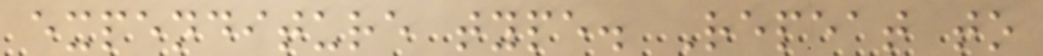expenditure type. Repeat to
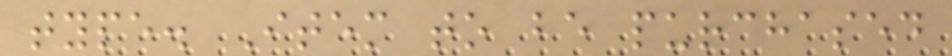type. Item to be purchased
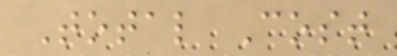Total Cost
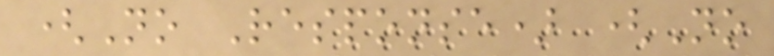(No Response) (No
